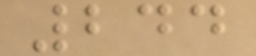244
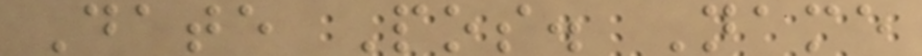Date Pos. Name
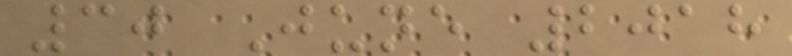30 June 2018
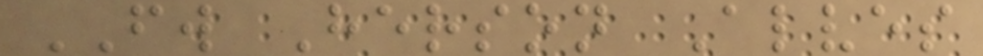FW Herson Alves
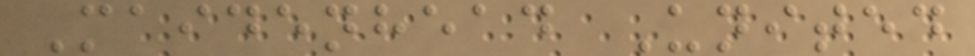Maidenhead United
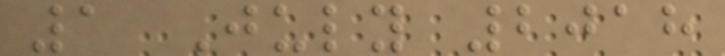1 July 2018
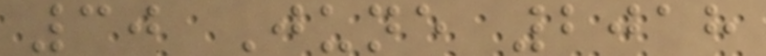30 June 2018
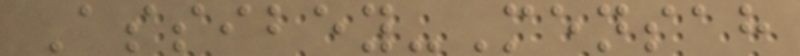Assibey-Mensah
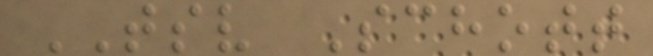TSV Schott
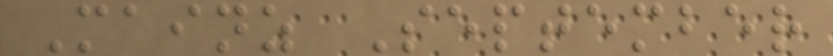Mainz September
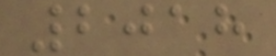2018
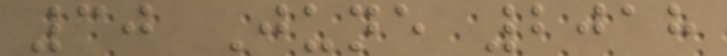30 June 2018
